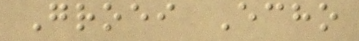Groei Echo
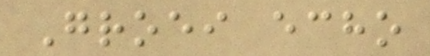Groei echo
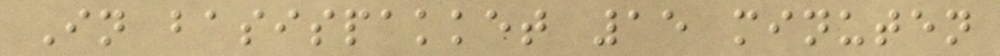In basispakket 15 minuten
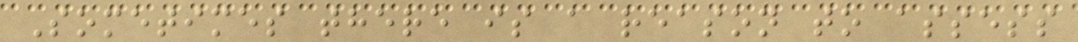Sometimes there is a reason to assess
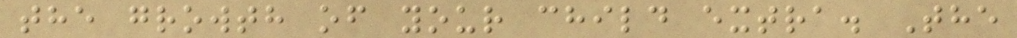the growth of your child extra. The
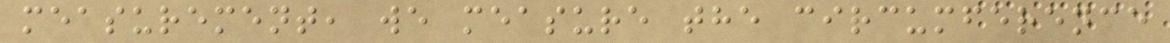measurement, we measure the circumference
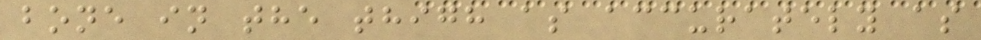bone in the thigh as accurately as
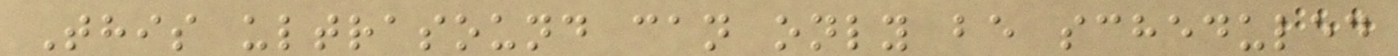This ultrasound can only be scheduled
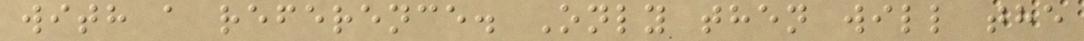with a reference. Only then will the
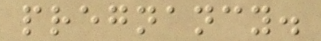pregnancy.
